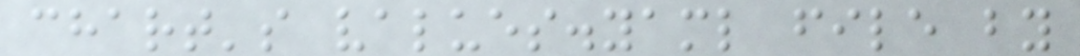chart's values.yaml file by
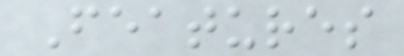Features
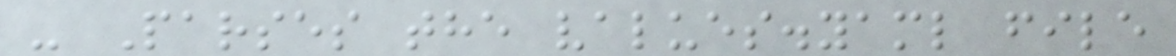- Parses the values.yaml file
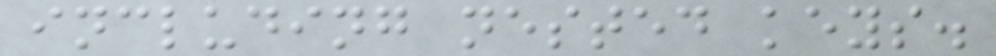including nested keys.
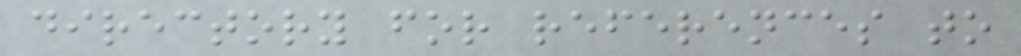directory for references to
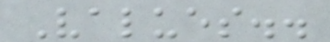Values..
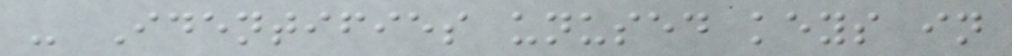- Identifies unused keys in
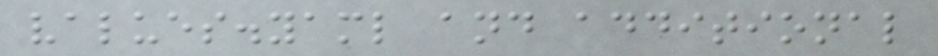values.yaml and additional
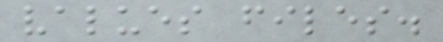values files.
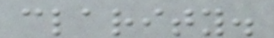clarity.
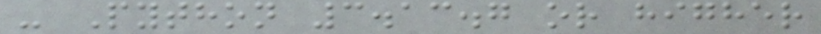- Python 3.13.7 or higher
